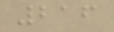216
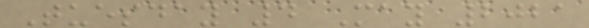Tuesday 4 May 2021
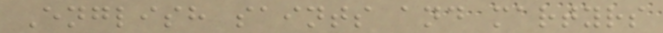English saints and martyrs
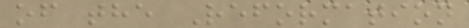of the Reformation
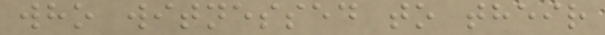who witnessed to their
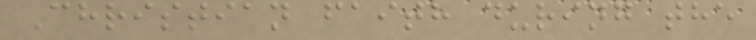Christian faith during the
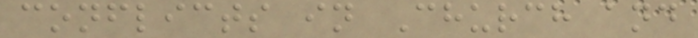conflicts in Church and
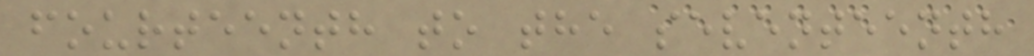fourteenth to the seventeenth
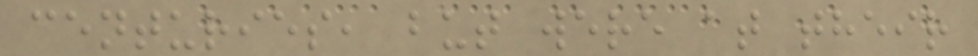centuries, but were at their
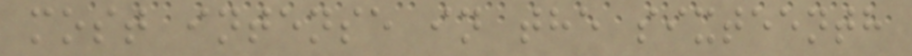most intense in the sixteenth
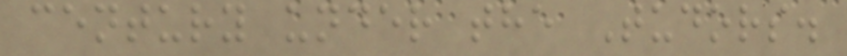century under the Tudors.
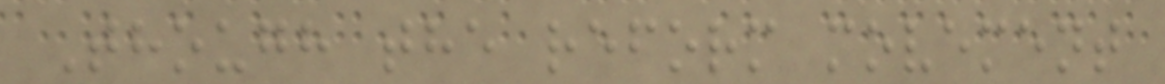Though the reform movement
